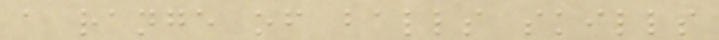a range of balls skills
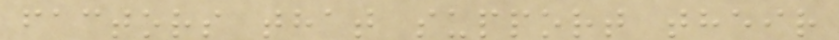factors that support their
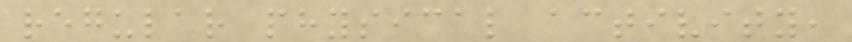regular physical activity,
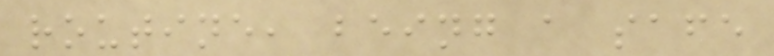routine, being a safe
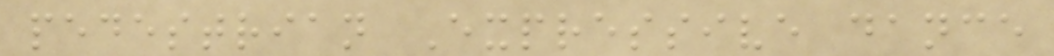pedestrian Expressive dance
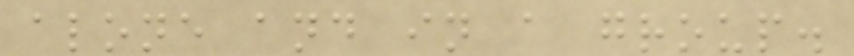alone and in a group.
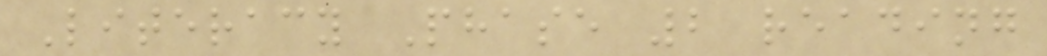Literacy Phase 2 reading
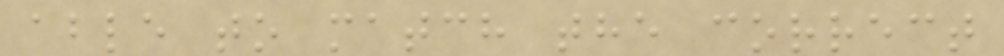able to match the correct
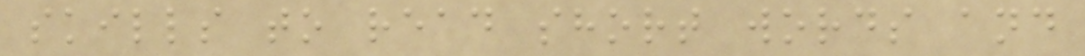skills to read short words and
